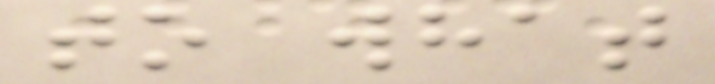to what
